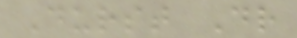Durst Dr
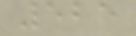525
